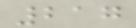217
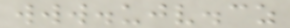www.ujv.cz
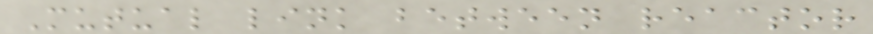Mutual link between reactor
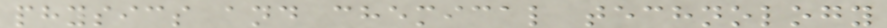physics and chemical technology
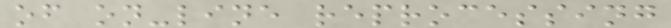of on-line reprocessing
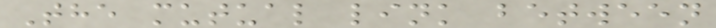The mutual link between
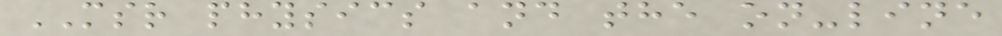MSR physics and the on-line
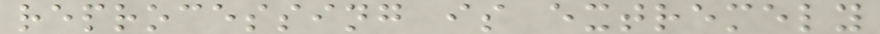reprocessing is extremely
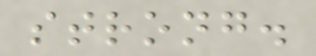strong.
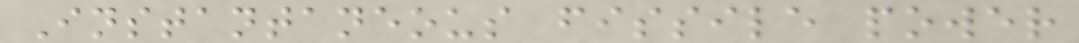Instantaneous fissile power
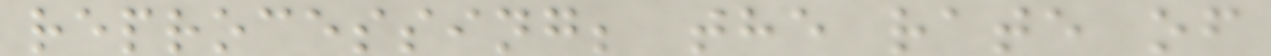reprocessing; the rate of
